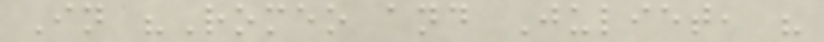In "Romeo and Juliet, "
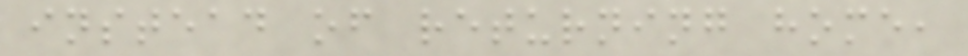instead of returning home,
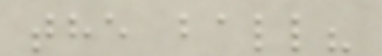the ball?
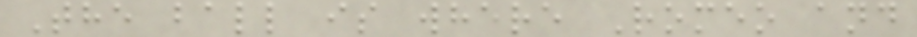The ball is where Romeo and
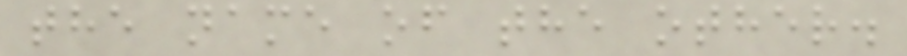the name of the other.
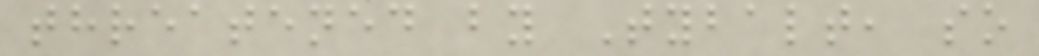threatened by Tybalt, so
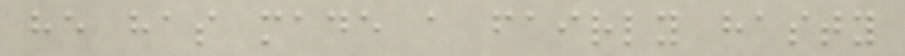he has made a fairly hasty
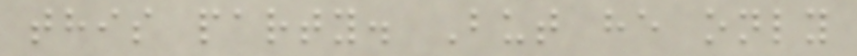this party. But he only
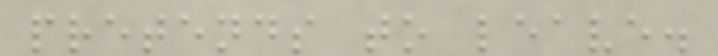pretends to leave.
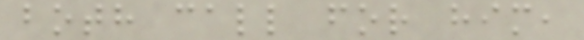both call for him,
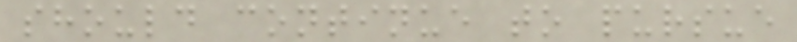should continue to pursue
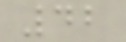42
